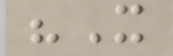"It
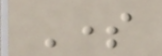Some
